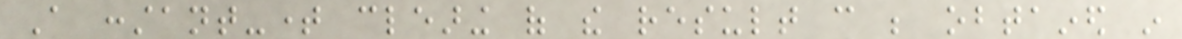A constant-time clearing of the result can be obtained in
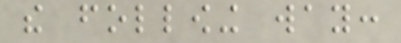the following way:
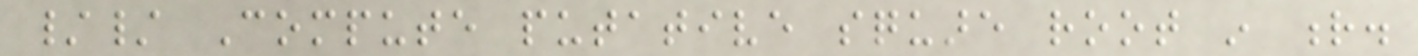// Compute putative square root in r.
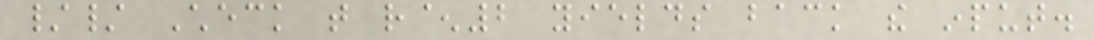// Check that r^2 yields back the input.
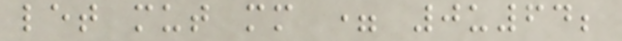let mut mm = 0u64;
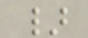}
